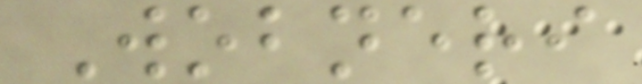Wobneri
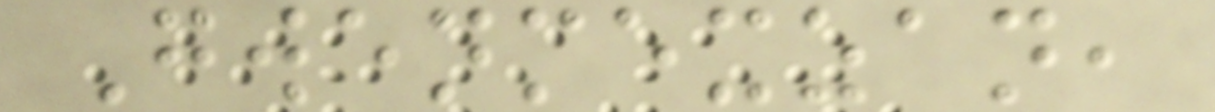Gwenmexzan,
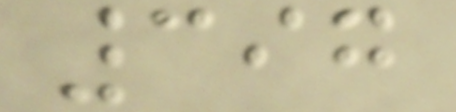397
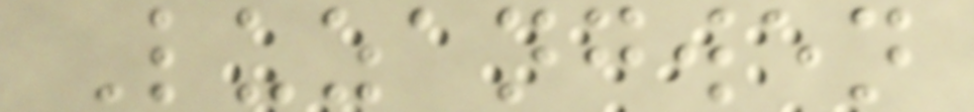Luzangwen
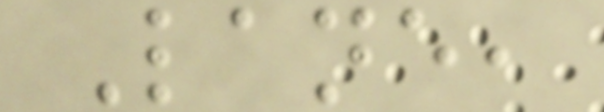Lane,
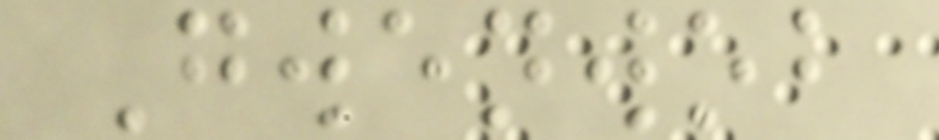Gwenwob
